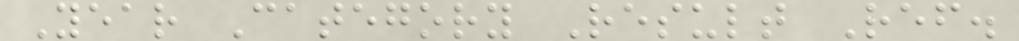Year Category Result Ref.
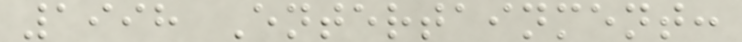1998 Entertainment:
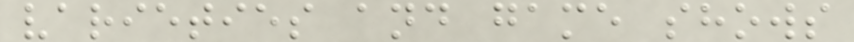varieties and game shows
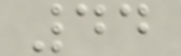44
